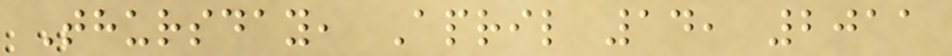Thursday, April 14, 2011
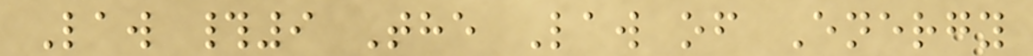Law #9 The Law of Energy
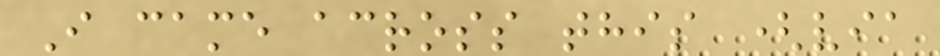I came across this (via
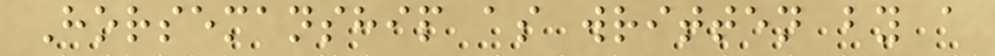Horsemanship as written by a
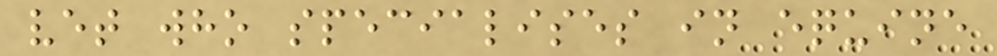vet who specialises in equine
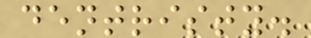dentristy.
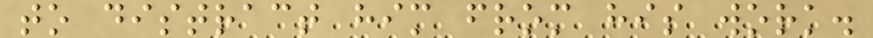to distract him from his work.
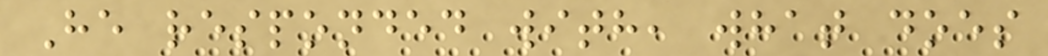He responded with, what does
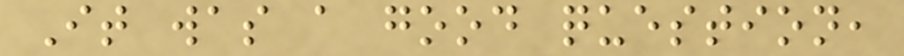It was a good question,
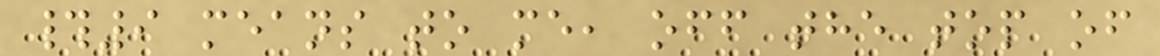#9 means to me, off the top of
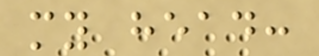my head:
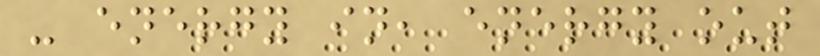- energy in, energy out
